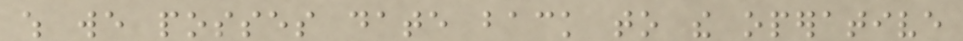which we posses date back to the operative
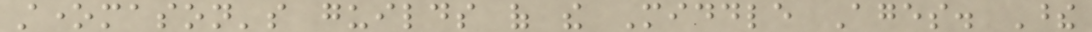stonemason's guilds of the Middle Ages. These
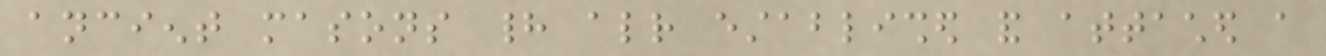ancient masons had already established and attached a
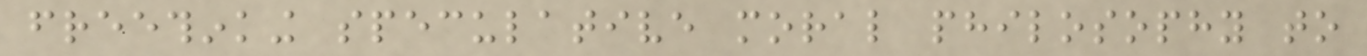freethinking speculative moral philosophy to
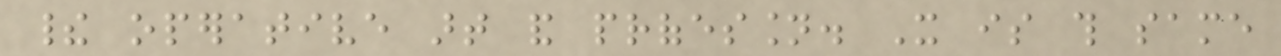their operative art and profession. It is this same
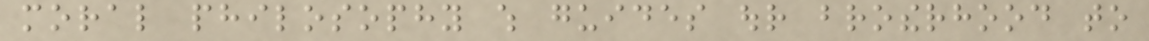moral philosophy which guides our brotherhood to
